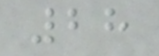28
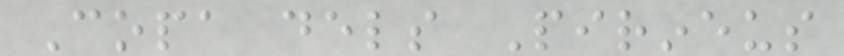Copa dels Pirineus
